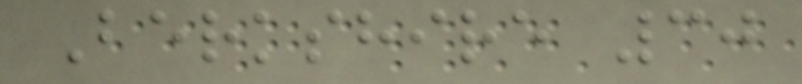Berkshire 30
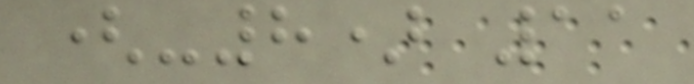(-8) 11
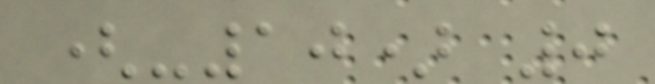(-10) 0
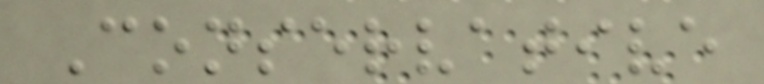Conservative
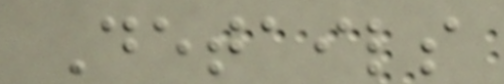Details
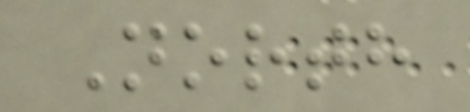North
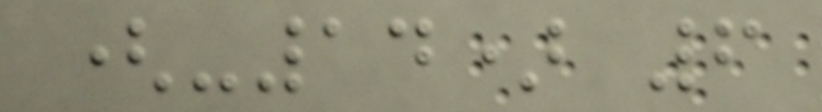(-14) 6
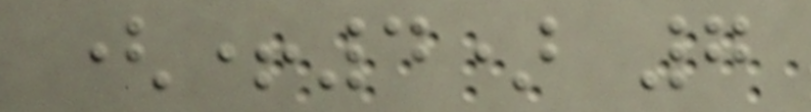(+4) 7
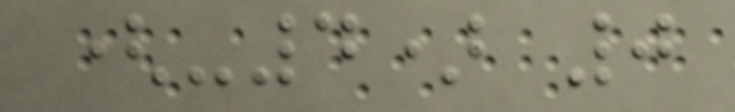(-4) 0
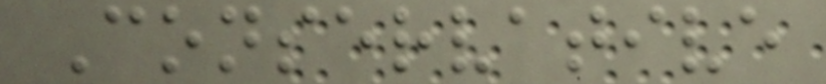Conservative
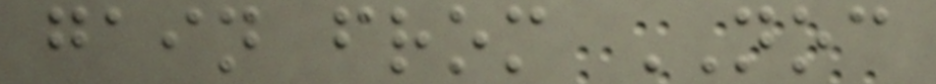gain from NOC
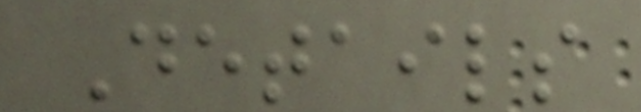Details
